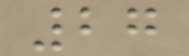27
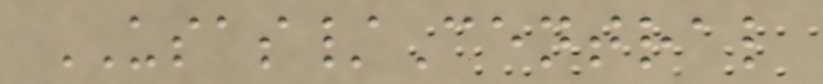USAS/Central
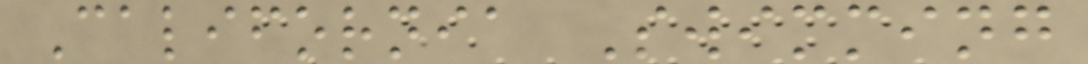California Swimming
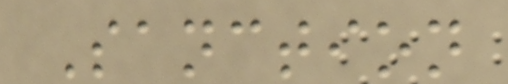Sanction
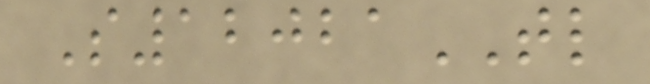S12021TL
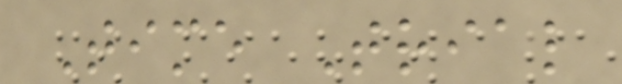Time Trial
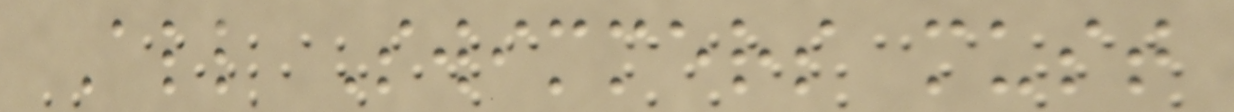All Swimmers must
